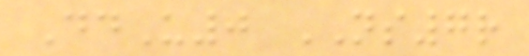DdU0 NS7r
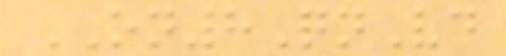ON8QnVd
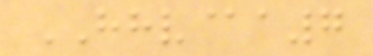HHV@a7
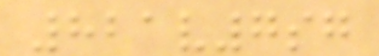821v7sg
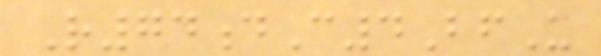R74dC4BfU
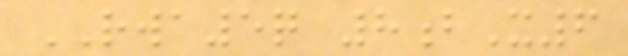RWA5q 8bX6
